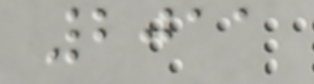2011
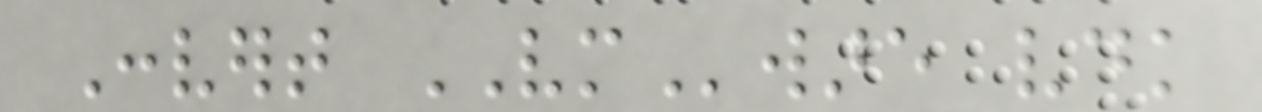Convert VMware vdk
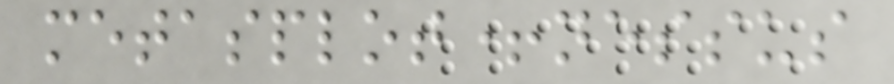metasplot+nessus
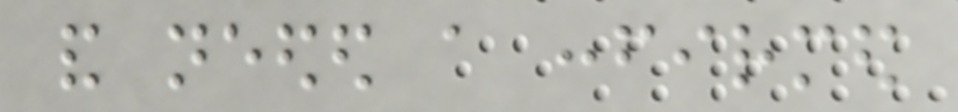and needed a confirmed
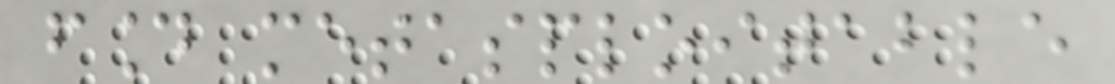found metasploitable
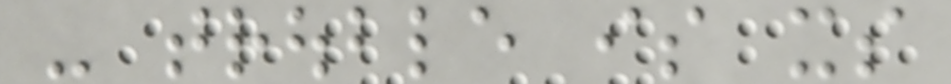- trouble is its
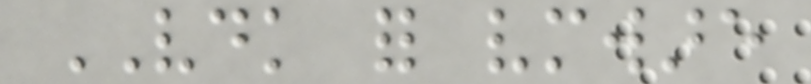VDK for vmware
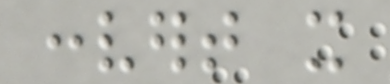convert it
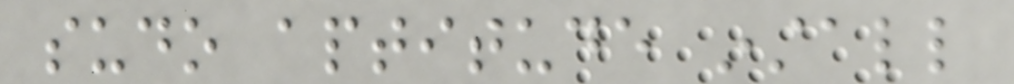sudo aptitude install
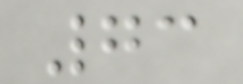73
